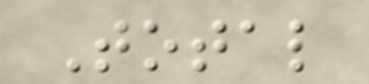Total
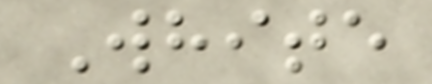White
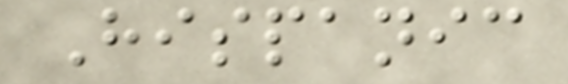Hispanic
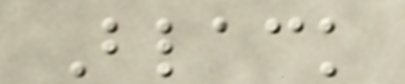Black
